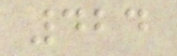424
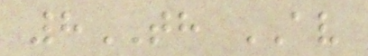8TH AV
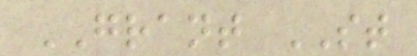GRANT ST
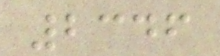2346
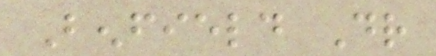Benfield Dr
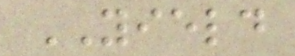YIELD
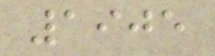1905
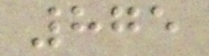875
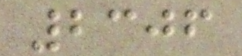2306
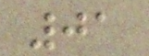01
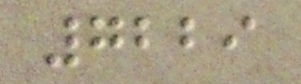7229
